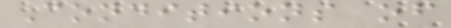Conditions of
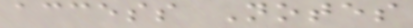access Notes
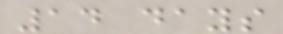14 days
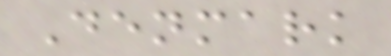Denmark
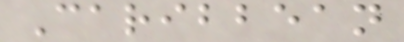Caribbean
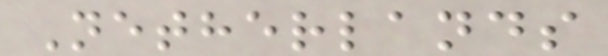Netherlands
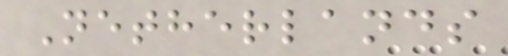Netherlands
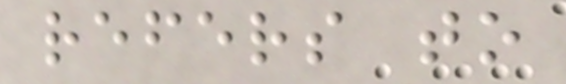refers to
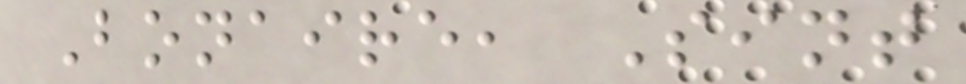Bonaire, Sint
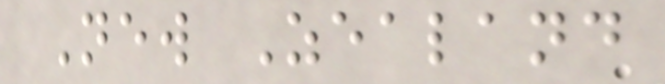New Zealand
